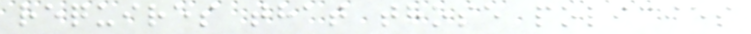requires that those policies
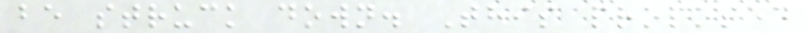be struck down. This proposed
